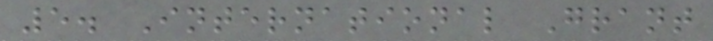5. International Grant
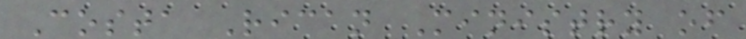Costa Rican Ministry of
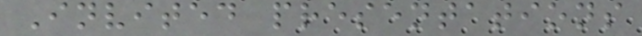Invited presentations
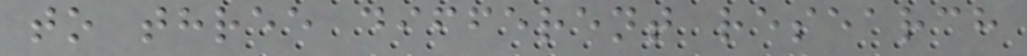to three different research
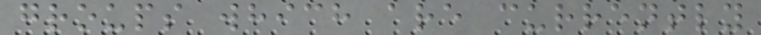groups which are currently
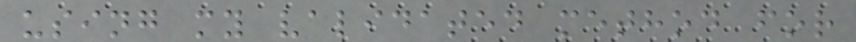using my validated method for
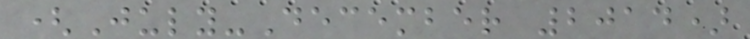(July-December 2014)
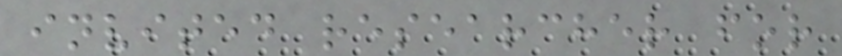invited researcher for
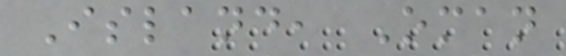Island, Oman
